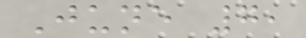June 7,
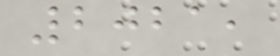2021,
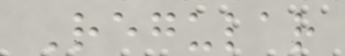Regular
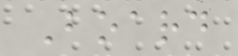Board
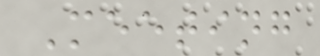Meeting
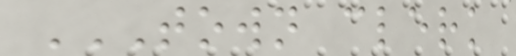TOWN CLERK
